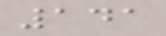141
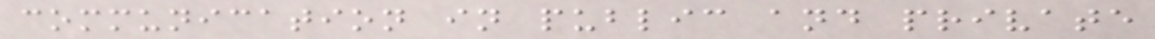communication in public and private
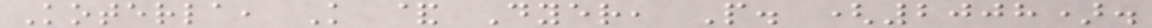Koterla, K & Dyer, P. (2008).
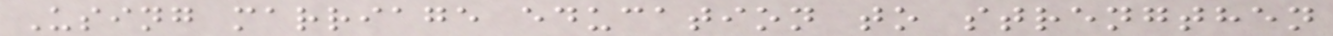Using marriage education to strengthen
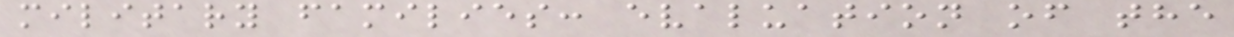military families: evaluation of the
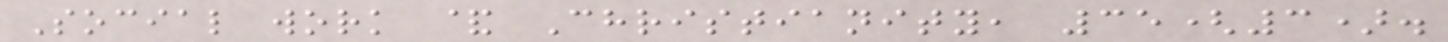Social work & Christianity, 35(3).
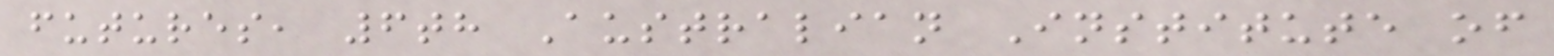futures, 6th Australian Institute of
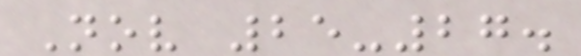Nov 25-27.
